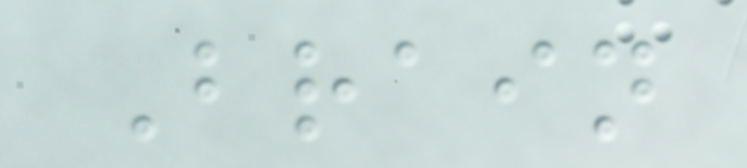Brain
